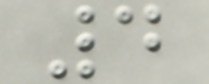4
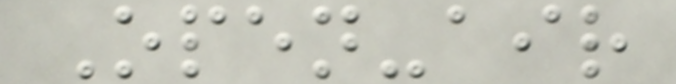Open-air
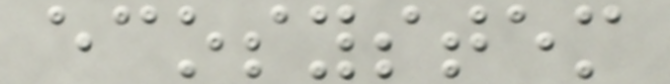ecosystem
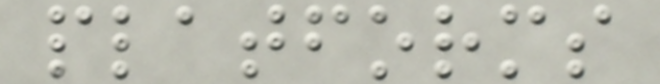platforms
